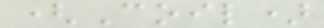(Coil)
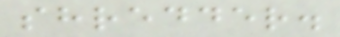shredder.
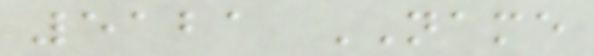5121 NAME
